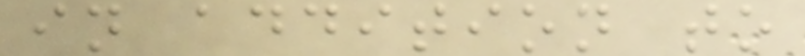in addition to
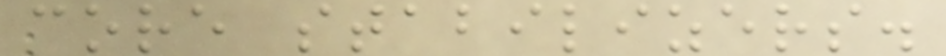core stabilizers.
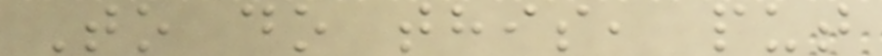To do this, put
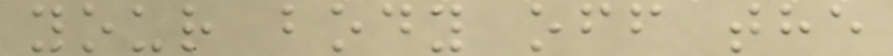your body off the
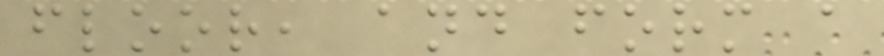floor, and form a
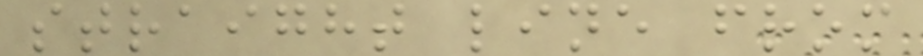straight line from
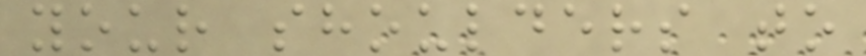your shoulders to
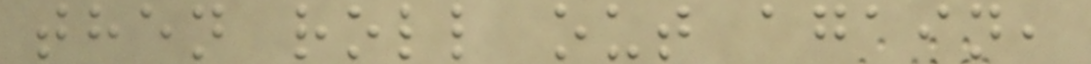then roll out again,
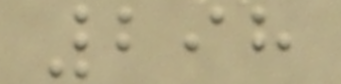298
